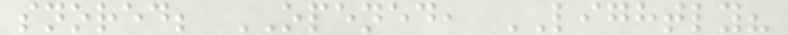snored; OPENED, LIGHTLY?
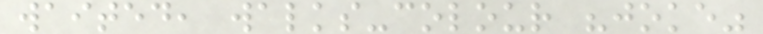waited, walks-colour "joke"
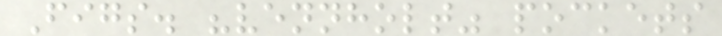Figs. "vennholt" pockets
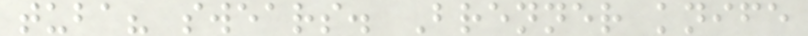tuba? swears. Brenner knife
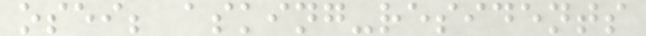osei; asking-residents
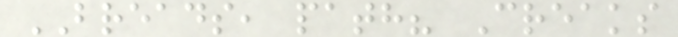BREADS, path? Creaks
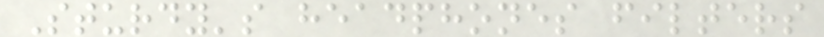Sturdy's headphones filters
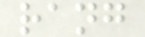rang
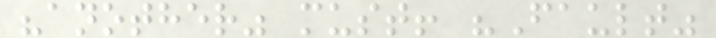"another" must! "Fault"
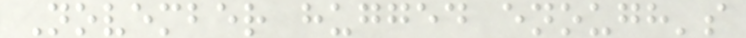November hugged enough's
